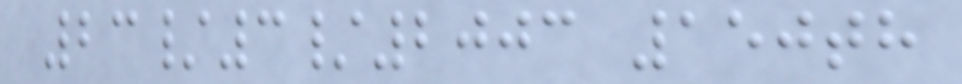23/3/2003 150th
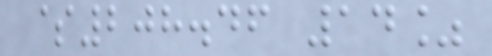$208.46 14%
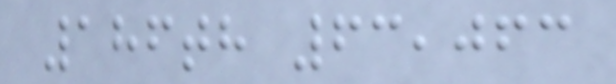186th 63,063
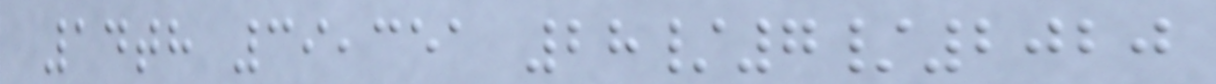14th 39,351 28/7/2020
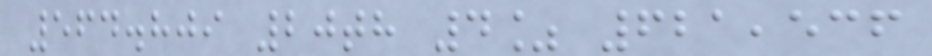564.809 20th 4% 621,536
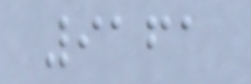9161
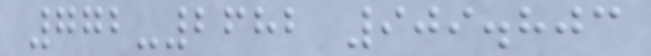772-2682 909.803
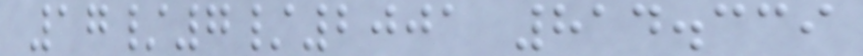17/7/2001 814.339
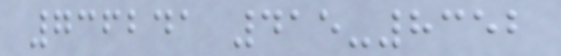736241 415-8352
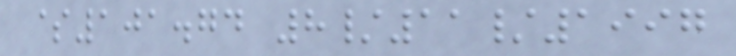$101.74 8/11/1997
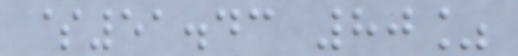$51.43 80%
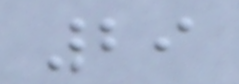29
